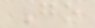Go
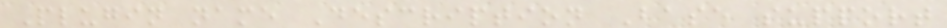Plugin name Description Base support
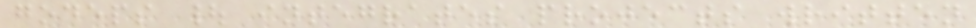godeps | integrates projects written
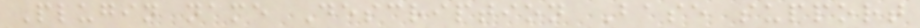Plugin name Description Base support
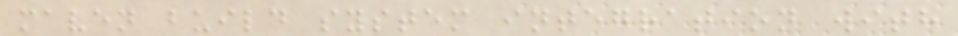maven build system integration with
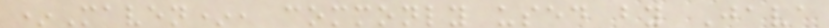*Maven*, commonly used by Java
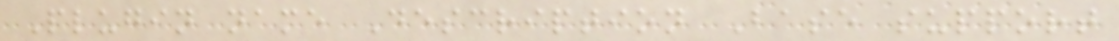Plugin name Description Base support
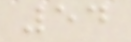54
